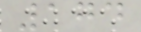174
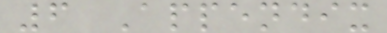6 Appendix
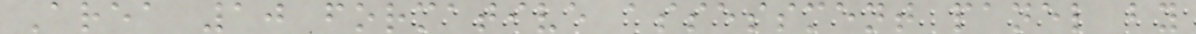Area 10 formative assessment panel by
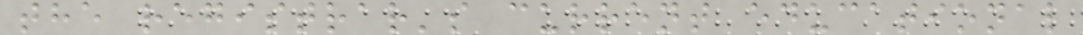the registrar's current educational
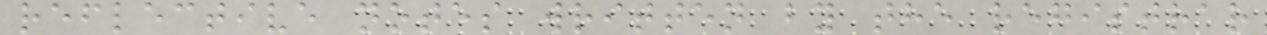reflective notes written by the registrar
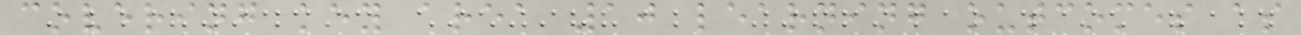covering key area 10 learning outcomes as
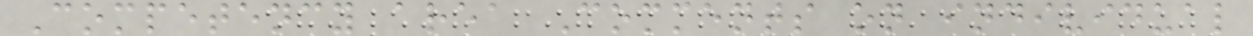Competency area Comments on individual
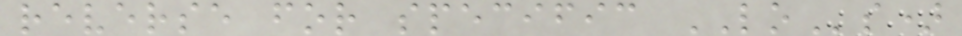reverse for specific LOs)
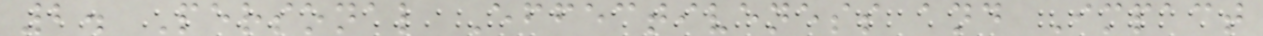2. Personal Effectiveness and Impact
